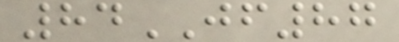84JF87
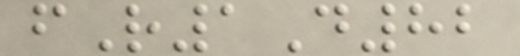fR1D82
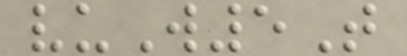vuW5T
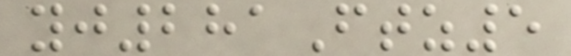yj281Ftz5
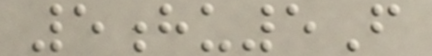5hu5F
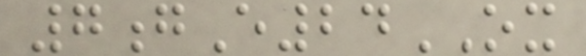7gE24OX
